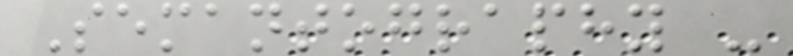Semantography -
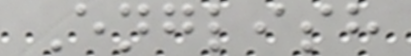English
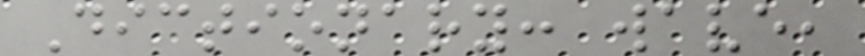Dictionary: wave,
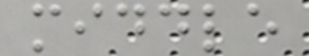middle
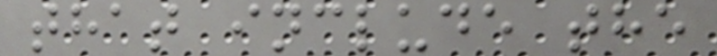that include the
